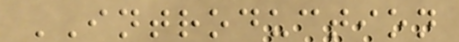INTRODUCTION
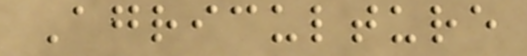Agriculture
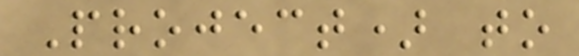Project) to
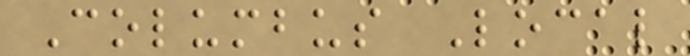Columbus Local
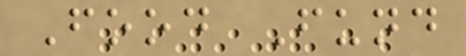Food Fund
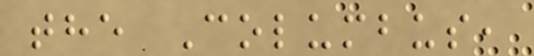the Columbus,
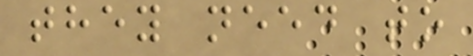they need to
